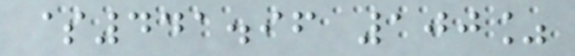$441.96 100%
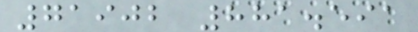71902 881.591
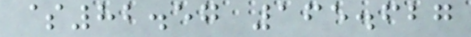$82.57 165.627
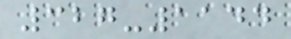327-1144
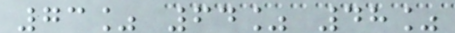73% 64% 48%
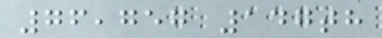76,757 147th
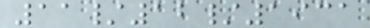11/12/1931
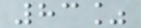83%
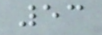53
